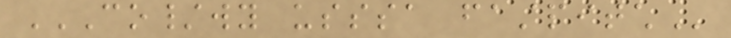CO/WY USSSA FASTPITCH
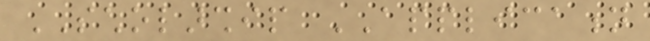SCHOLARSHIP APPLICATION
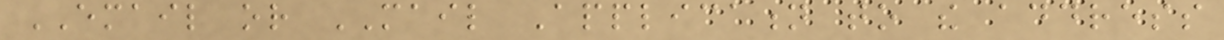EMAIL or MAIL Application to the address
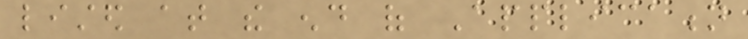listed at the end of Application
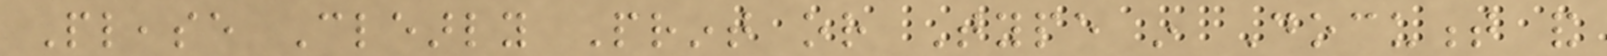Please Clearly Print or Type in Document and
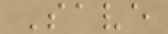Save
